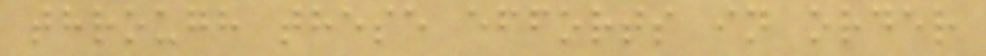through these efforts in order
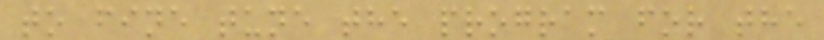to fine tune the program for the
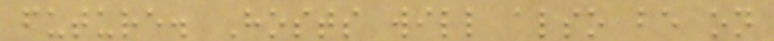future. Hosts will also be on
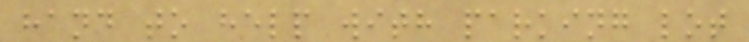hand to help with parking lot
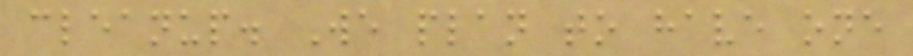cleanup. We plan to have one
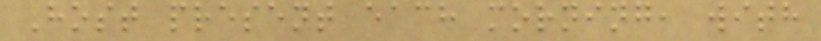Host present each morning, with
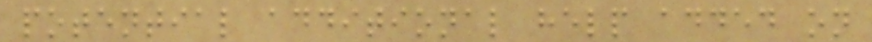potential additional help added on
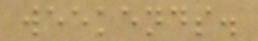weekends.
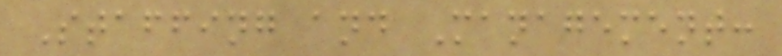Staffing and Management:
